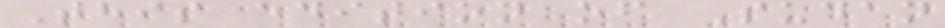This edition of Sudan
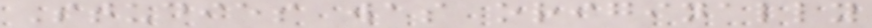Studies was originally
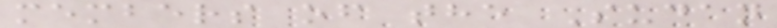members of the Sudan
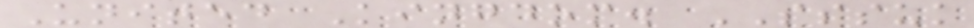United Kingdom. SSSUK
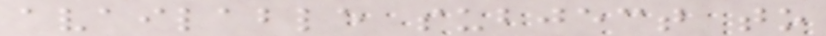available subject to
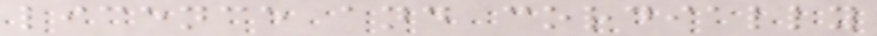licence and cordially
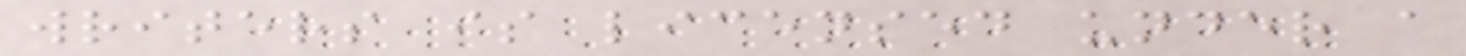writers is licensed under a
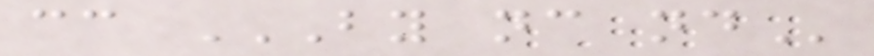cc BY NC ND
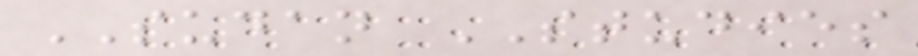SUDAN STUDIES
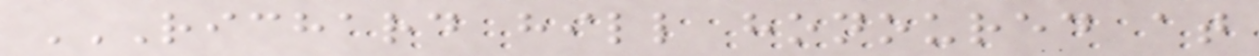RICHARD HILL HONOURED AT
